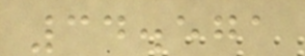34.571
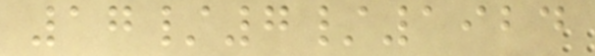17/7/1924
